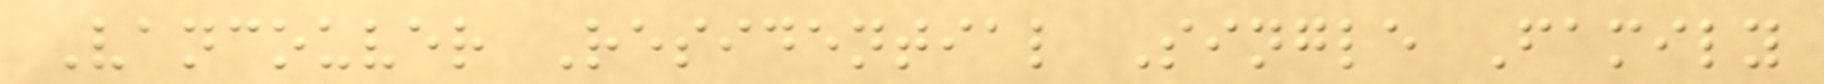Vancouver Residential Single Family
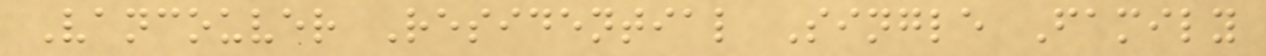Vancouver Residential Single Family
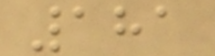181
